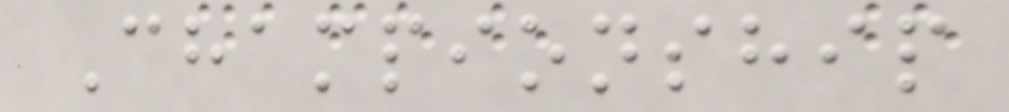Championship
